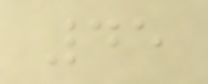45
